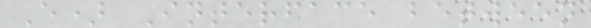E) Interface between
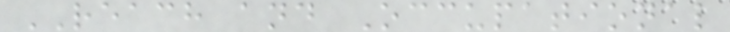REACH and Occupational
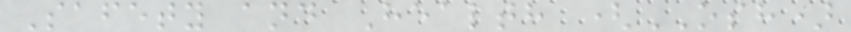Safety and Health (OSH)
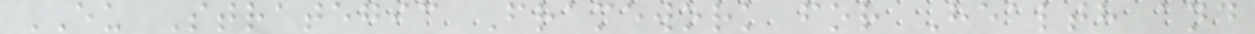EU Strategic Framework for Health and
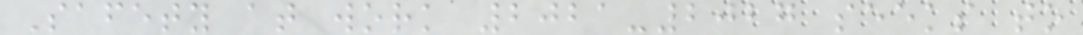Safety at work 2021-2027 seeks to
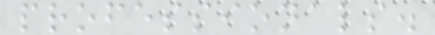professionals.
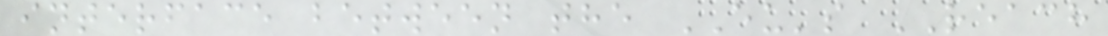interface between the EU's REACH
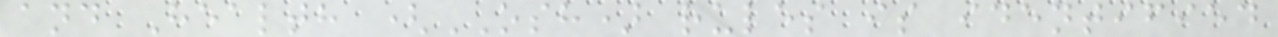and Health (OSH) rules is identified
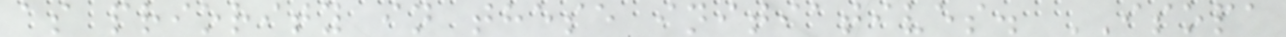as priority in these initiatives. ISOPA
